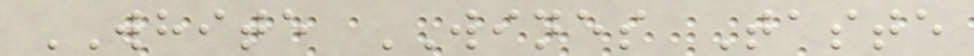WHITE WINES Taste
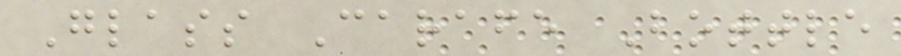Glass Carafe Bottle
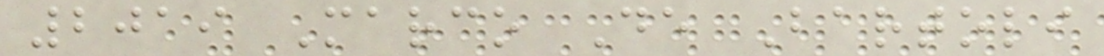2019 Marco De Bartoli
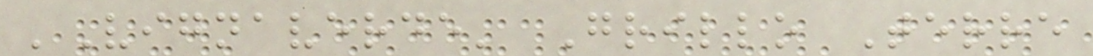'Vignaverde' Grillo Terre
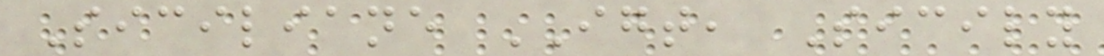Siciliane IGT, Sicily
